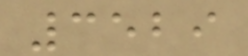3529
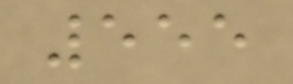555
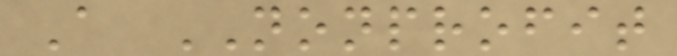A NONPROFIT
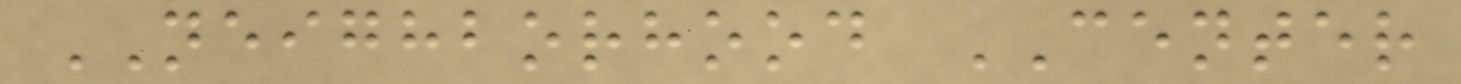NEIGHBORHOOD CENTER
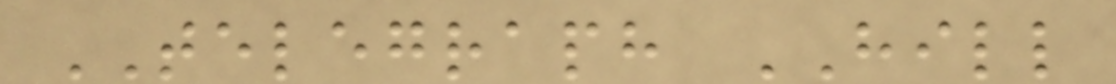TELEGRAPH HILL
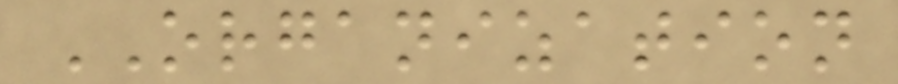ORGANIZATION
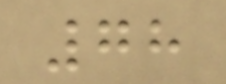78
